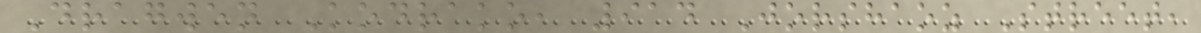Dragwen Kodrako, 914 Jorshaoz Street,
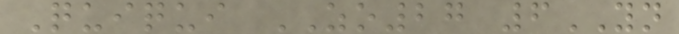Quiqui ZO27 6YN
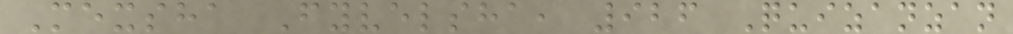Mexsha Fyvelsha, 926 Quizanzan
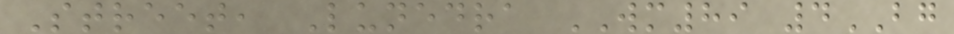Street, Lunedra WM89 4BG
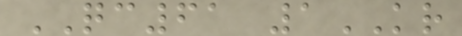QC61 1KR
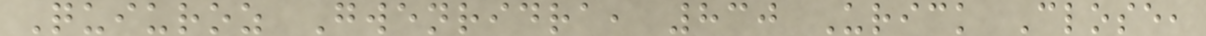Quiuroz Gwenridra, 830 Urick Close,
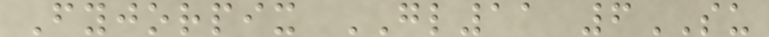Fyjorpix GL11 6SU
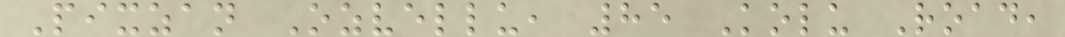Pixzan Ozvellu, 85 Kolu Road,
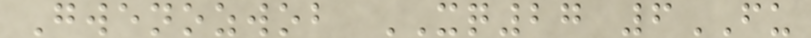Gwenozwob XQ27 6FU
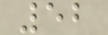52
